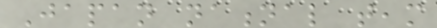Japan national team
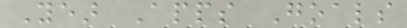Year Apps Goals
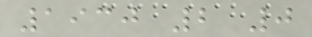1930 2 0
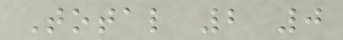Total 2 0
